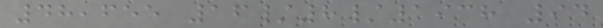48,655 16/8/1938 94
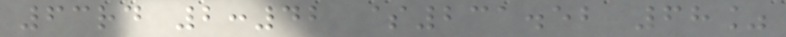63rd 2:42 $231.52 68%
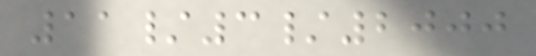11/3/2000
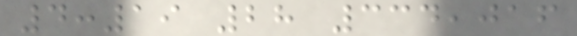4:19 28 334,016
